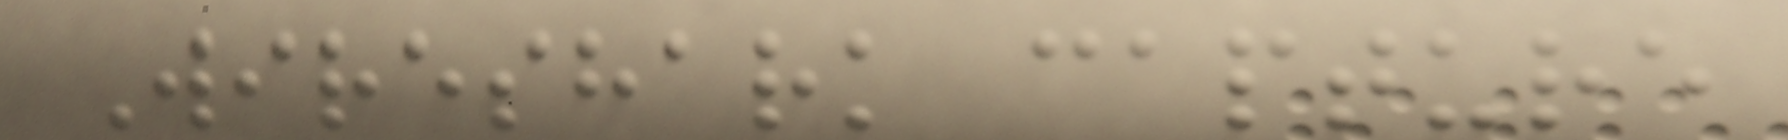Wireshark capture
